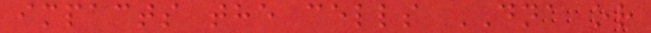impacts the cells DNA or
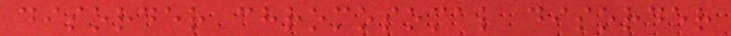disorder chromosomal disorder
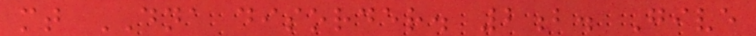mt DNA disorder. 2b. Give
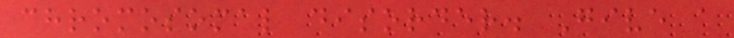chromosomal disorder. Give a
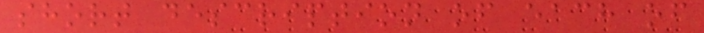short description of each of
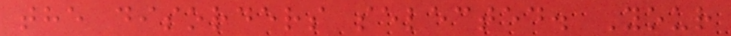the disorders selected. Your
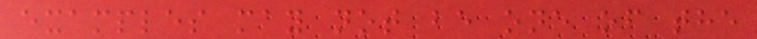examples may not be one of the
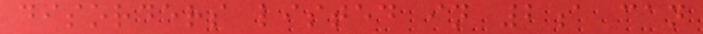disorders listed in 2a can
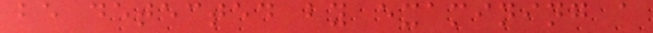be detected by examining a
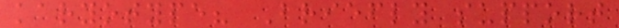karyotype? Briefly support
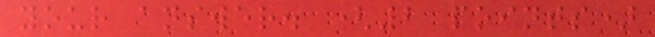your answer. (2 points)
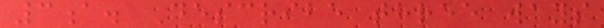3a. Describe three ways
